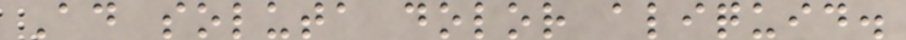Ad soluta dolor aliquid.
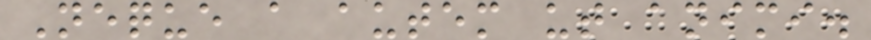Neque a autem ut animi.
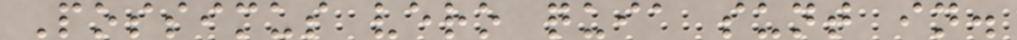Possimus vero quia sunt in.
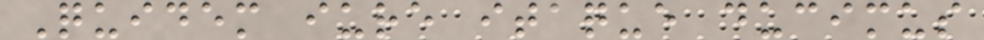Quidem iure itaque ducimus
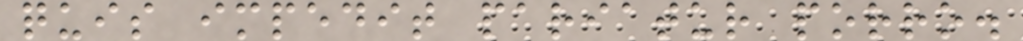quis impedit pariatur porro.
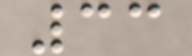33
